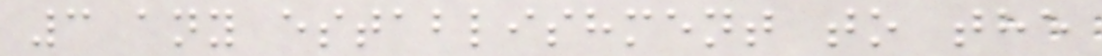3 any establishment to the
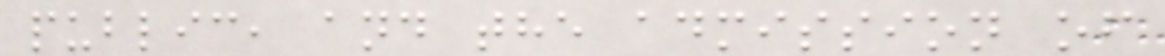public, and the admission of
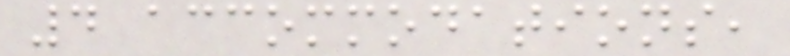4 accommodations,
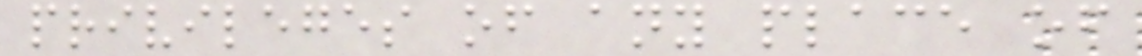privileges of any place of
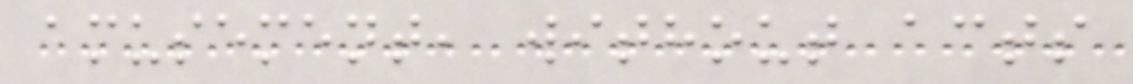amusement, without acts
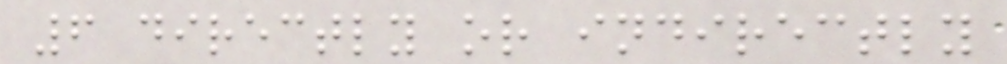6 directly or indirectly
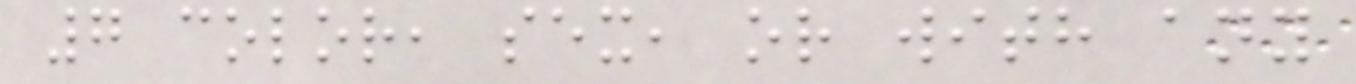7 color, sex, or with any
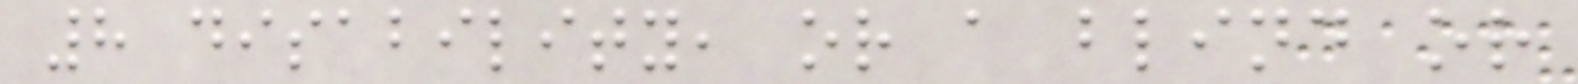8 disability, or a blind or
